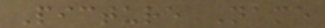Picture Name
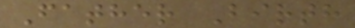Father Birth
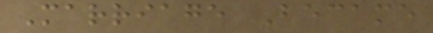Marriage Became
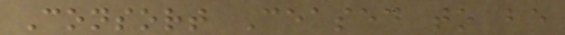Consort Ceased to be
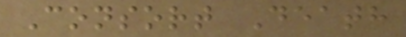Consort Death
